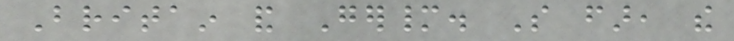Britain and Germany. So far, the
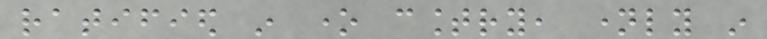ratified in one country, namely in
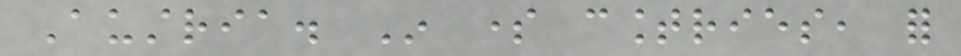Austria. In some countries, for
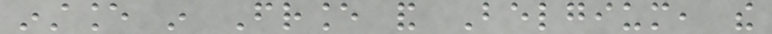instance in France and Belgium, the
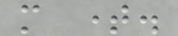more time.
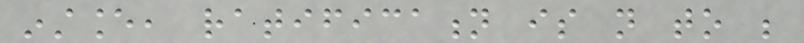instance, ratification is not to be
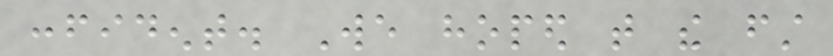confident. We hoped that the first
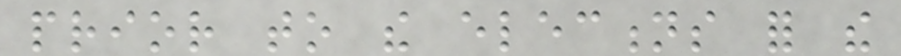prior to the elections for the
